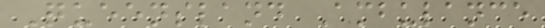Queensland Ambulance
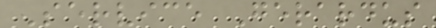Service Gerardus
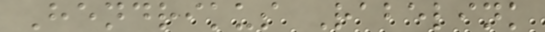Hendrikus Rabelink
